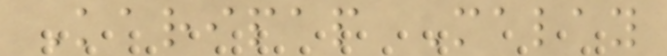Karipap Malay
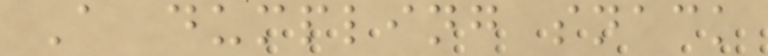A dumpling snack
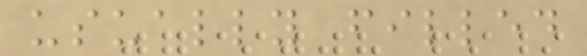usually filled
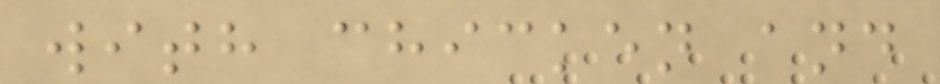with chicken and
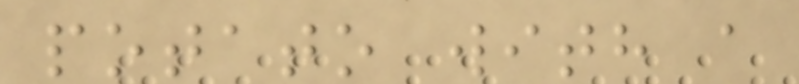potato with a
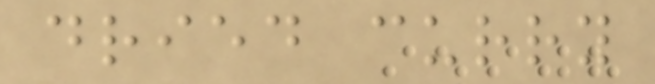dried curry
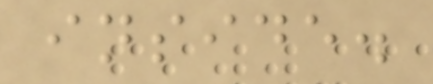inside.
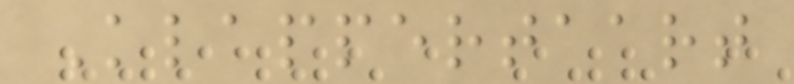Klappertaart
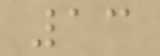13
